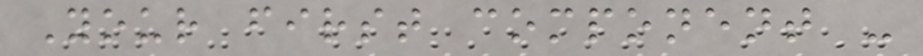Your first component -
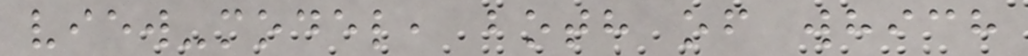view-model, both of which
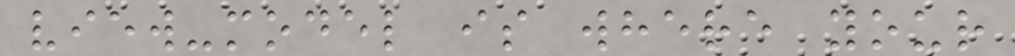view-model is where your
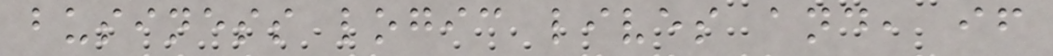business logic lives and, if
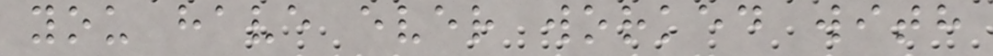you have ever worked with
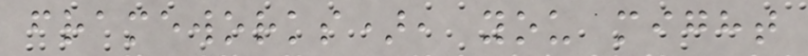frameworks), you might
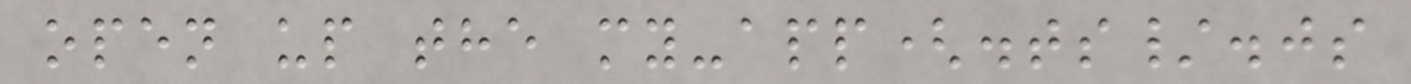open up the my-app(.ts/.js
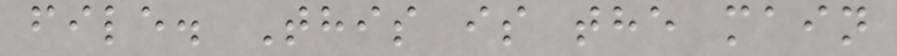file. This is the main
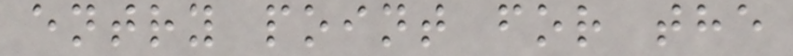entry point for the
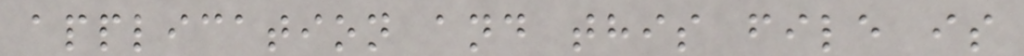application and this file is
